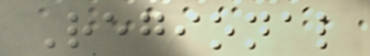Regional
